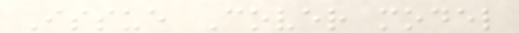Issue Cover model
